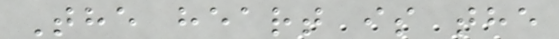The heart is the
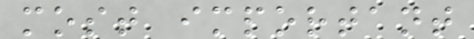most important
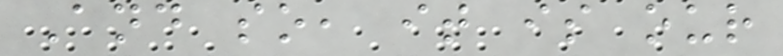And so, it is our
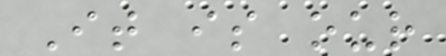It is our
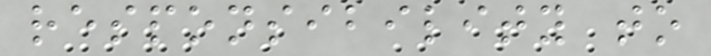responsibility to
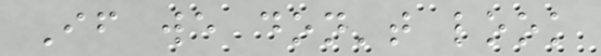If we don't look
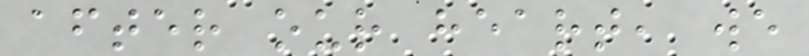after our heart, we
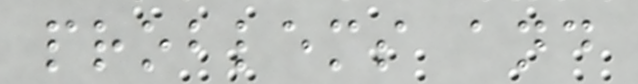problems and
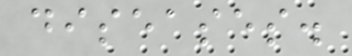diseases.
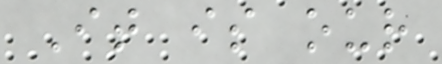It is our
